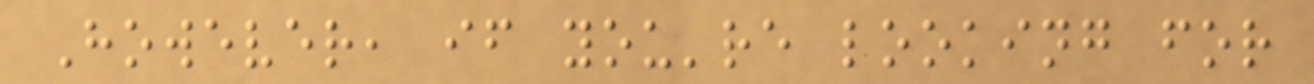However, if you're looking for
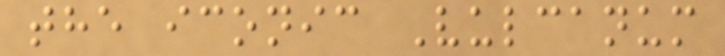the iconic Vulcanum
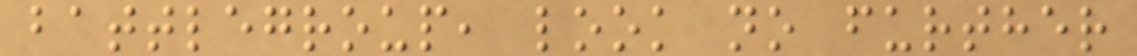battlegroup, look no further
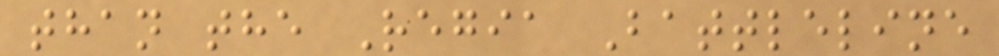than the Regia Battleline
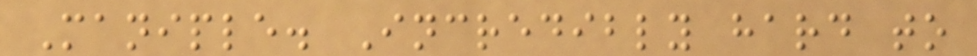Maniple. Incredibly hard to
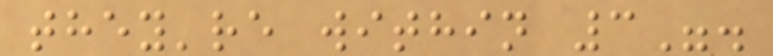they're within 3".
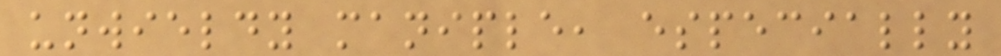unwieldy maniple, especially
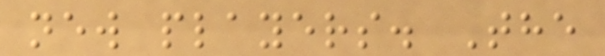new players. The
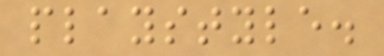playstyle.
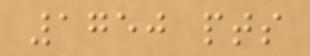1750 pts
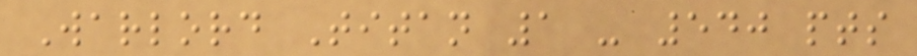Warlord Titan 1 - 540 pts
